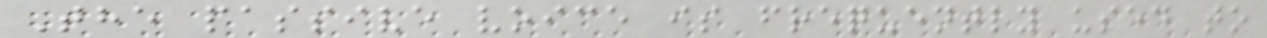The passive voice is frequently used to
